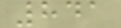841
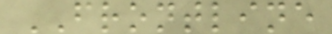FRONTLINE
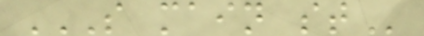S MAIN ST
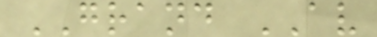GRAND AV
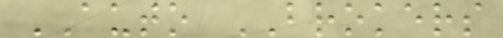AUTO BROKERS
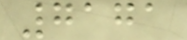7171
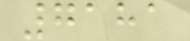7181
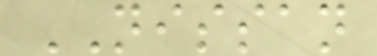NISSAN
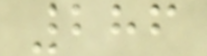286
